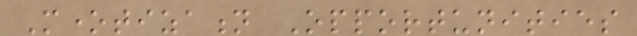Monetization Opportunities
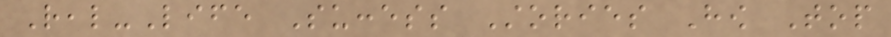Real-Life Success Stories How Top
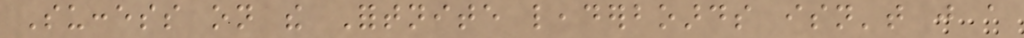Success on the Fortnite leaderboards isn't just a
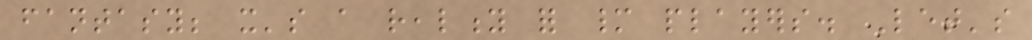fantasy; it's a reality for many players. Let's
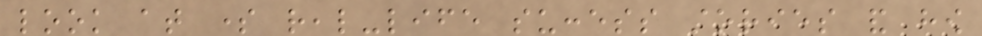look at some real-life success stories and how
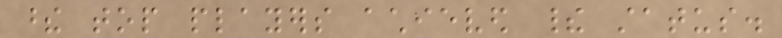these top players achieved their status.
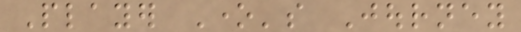Player One's Journey
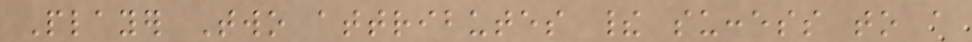Player Two attributes their success to a
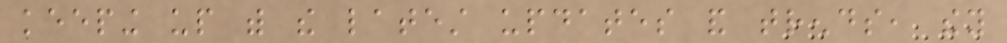keeping up with the latest updates and trends, they
